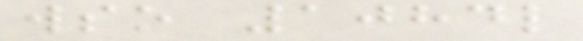wso 1084l
